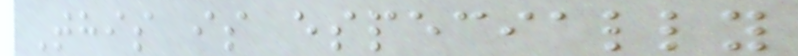This is especially
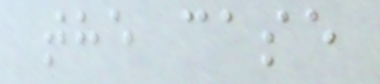the case
